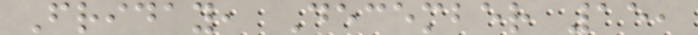Friday, December 15,
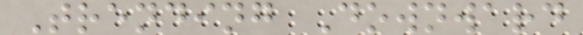Trending Downward
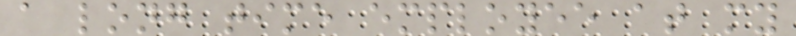a long time employee at my
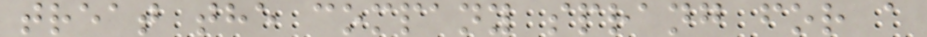treat the company sprang for a
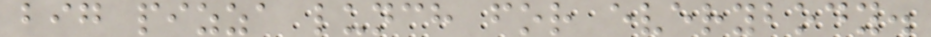big pizza lunch for everybody.
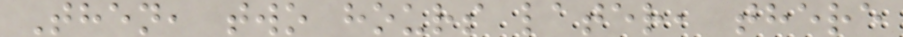Then, two hours later, there
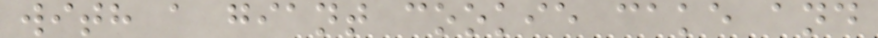with a giant cookie cake and
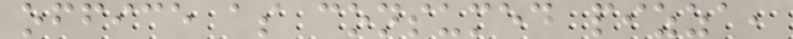office as consumed pizza,
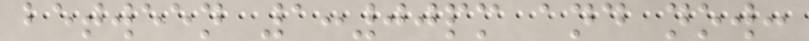between 1:00pm and now:
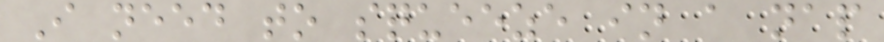I need to squeeze in a nap
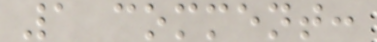1 comment:
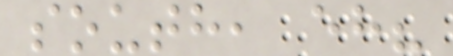south, eh?
